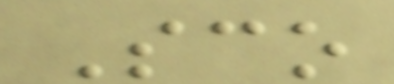Sco
